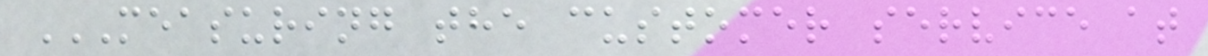MEASURING THE CUSTOMER SERVICE AT
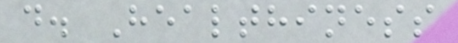d. Healthiness
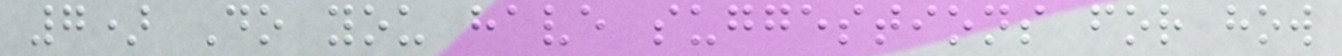7) Do you have suggestions for how
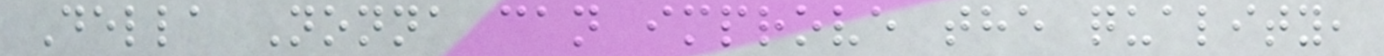Della Nonna can improve the quality,
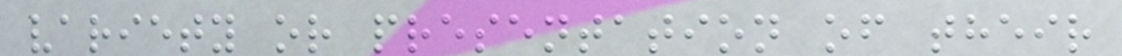variety or presentation of their
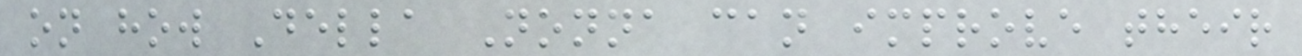on how Della Nonna can improve their
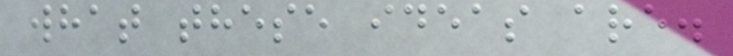what these ideas are.
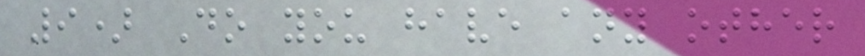9) Do you have any other
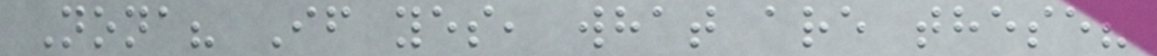Nona? If yes, what are these?
